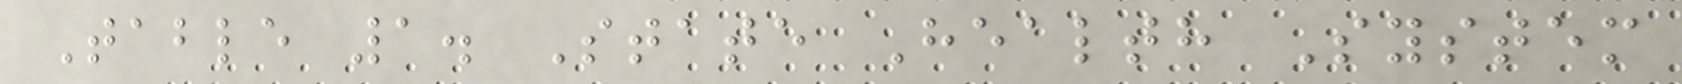Table 1. State Health System
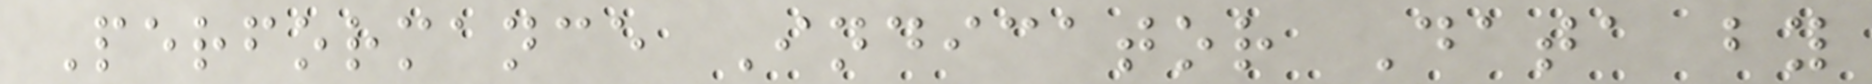Performance Indicator Data by
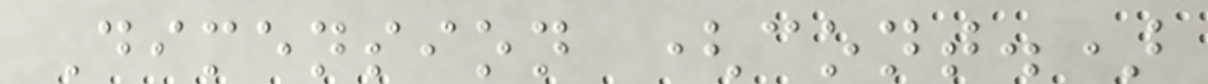Dimension (cont.)
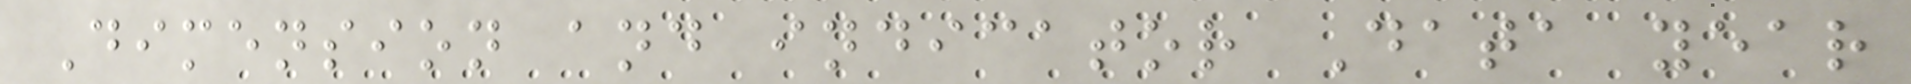Dimension and indicator Data year
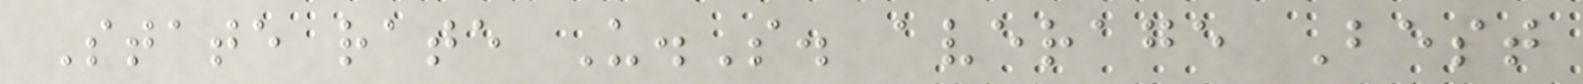State rate U.S. average Best
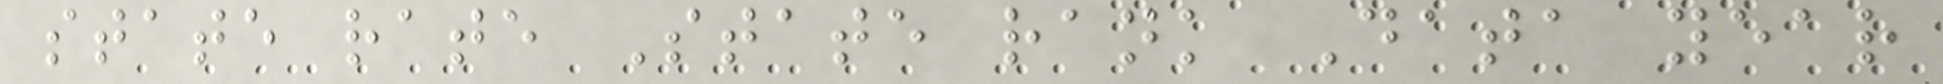state rate State rank Data year
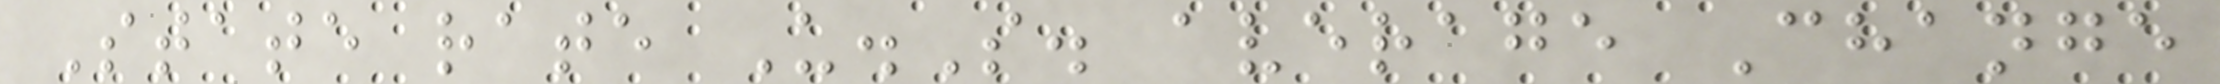State rate U.S. average Change
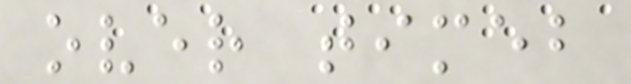over timeb
